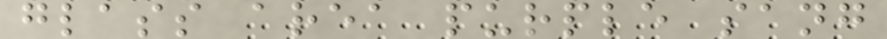glass area purple sang
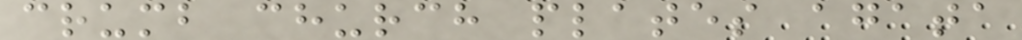crumb church plates agata
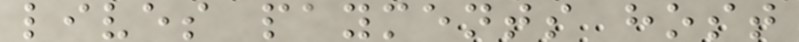lives payments host
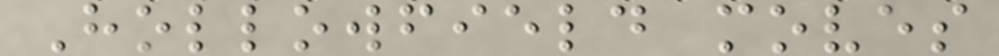Hollowfield moves
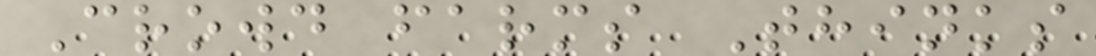Crowd farms Thinks
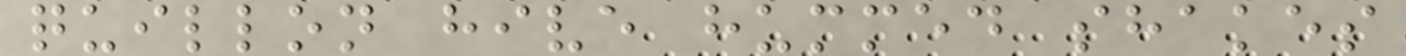quillon hive hummed shakes
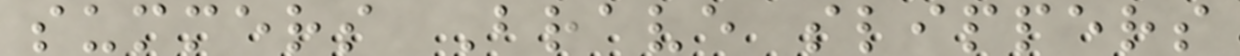summers Brave slippers
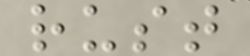rust
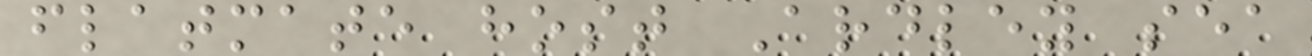flatmate host Ardley sea
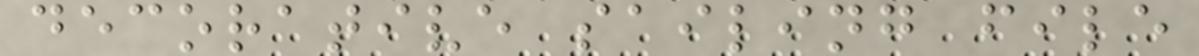decorative sailing file
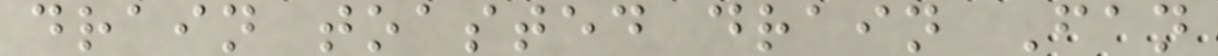drain toasted drain Fan
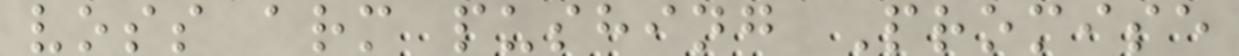voss arm pushing Promise
